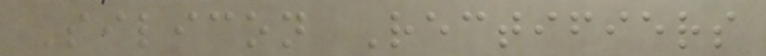Silicon Rectifiers
